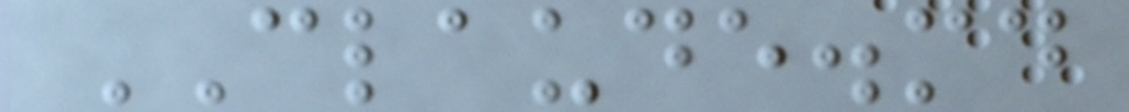CLAUDE.md
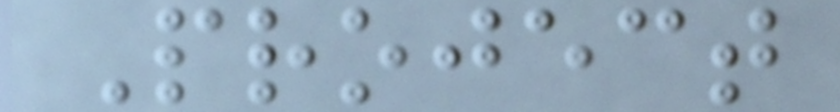Project
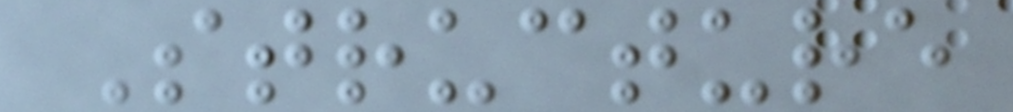Structure
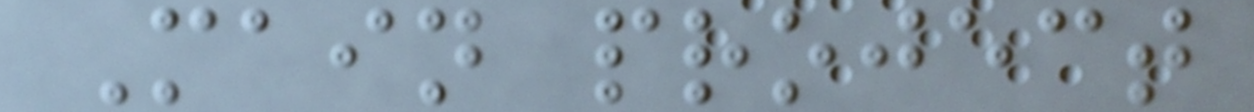Main project
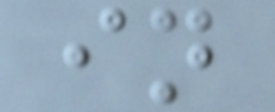in
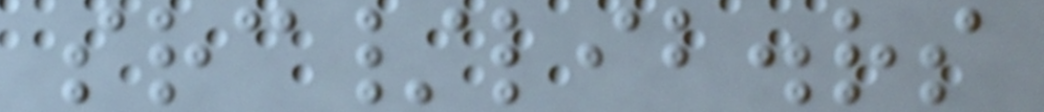src/lib.rs
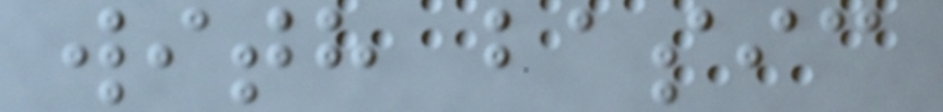with basic
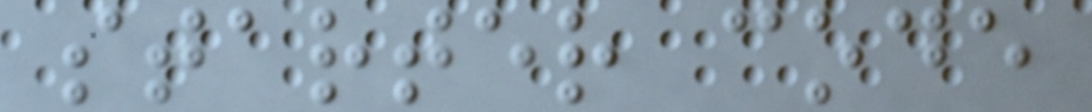starter code
